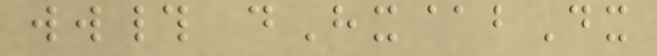ww# dHx@bDx
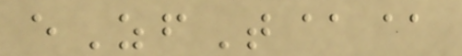eZfT@@
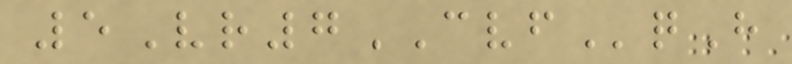5Vr7CVFqH
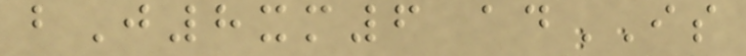bJ8xm6 adIS
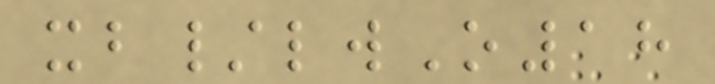xb/lwO18
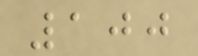100
